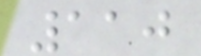110
